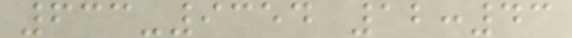633-9354 12:43
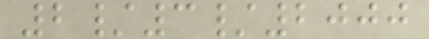2/3/2000
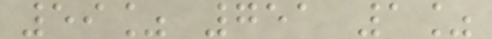59% 751 1%
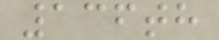136th
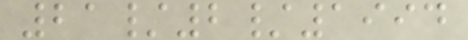21/2/1994
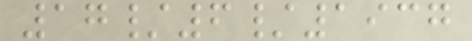17/6/1937
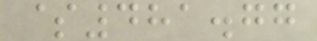$481.77
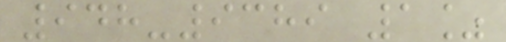948-9389 1%
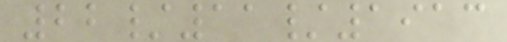22/11/1913
